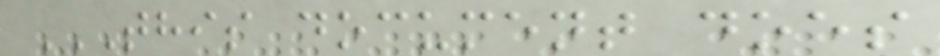THIS DOCUMENT DOES
